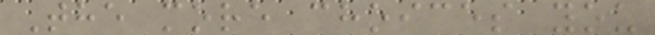The more choices you
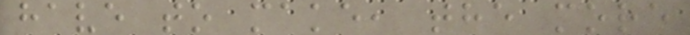have to make, the more
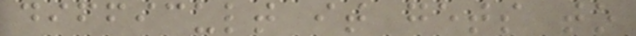difficult it gets to
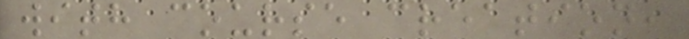with course creation,
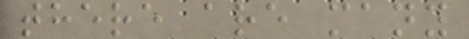there are many
